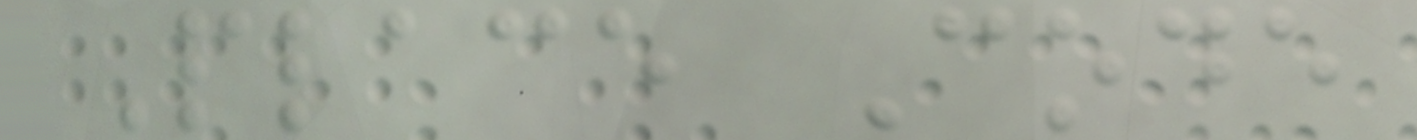Place Code
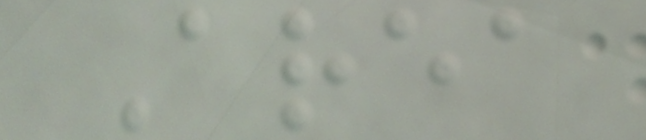Area
